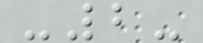-2-
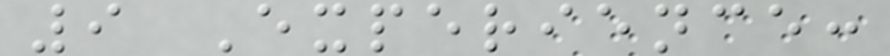9 Experience:
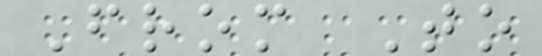From To
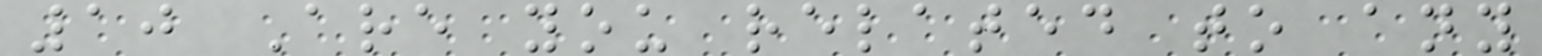10 Are you related to any
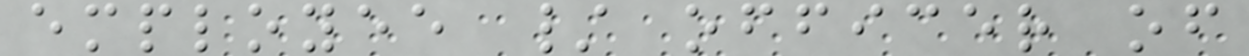employee / officer of
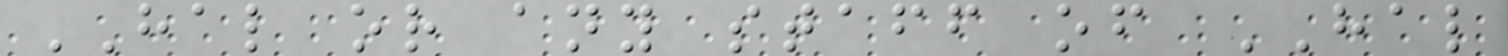HAL or any staff of HAL
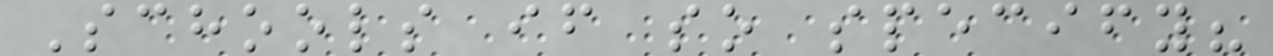Schools if so specify?
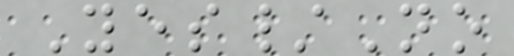Yes/No
